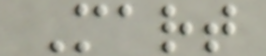Mart
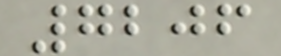7206
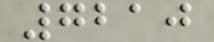7210
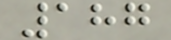187
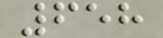658
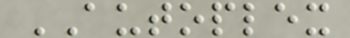AUTOPLEX
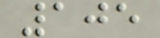105
